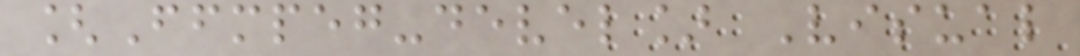[Ffmpeg-devel] Visual
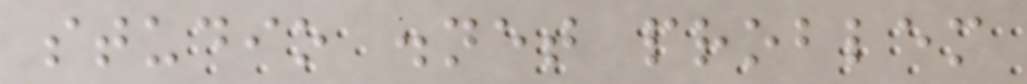studio .net problem
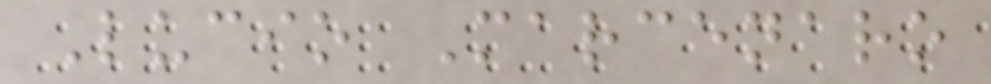Lucio Marcenaro
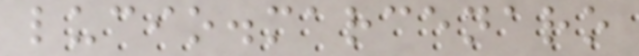lucio.marcenaro
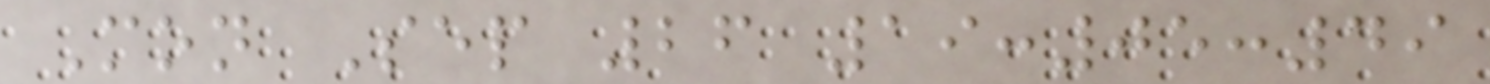Mon Sep 26 19:05:49
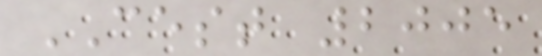CEST 2005
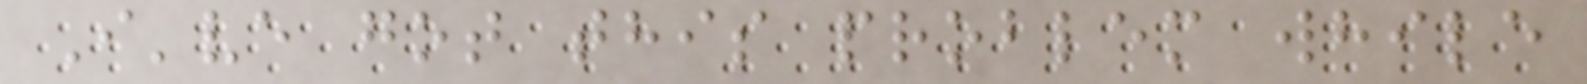I've got this problem while
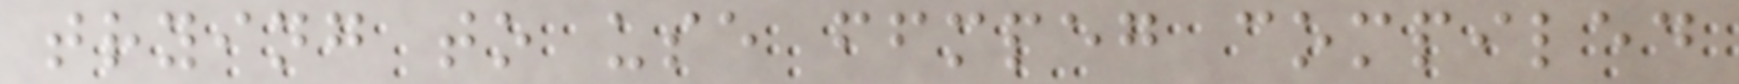trying to use ffmpeg compiled
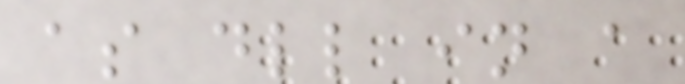as dll in a
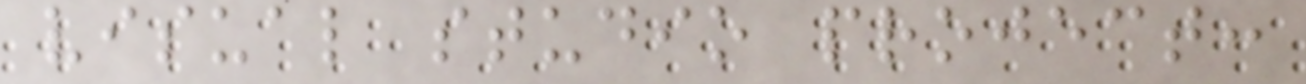visual studio project:
